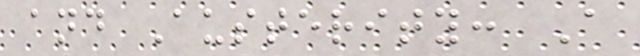and Austerity: A
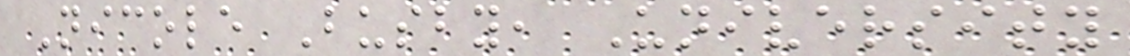Nicole Busby, University
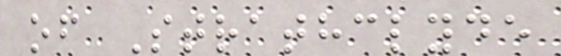of Strathclyde
